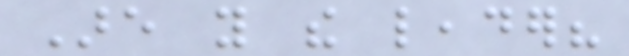Are you the leader?
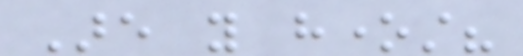Are you honest?
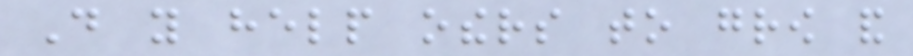Do you help others to grow and
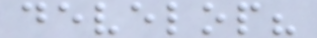develop?
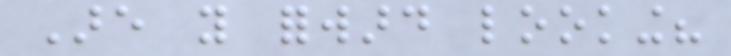Are you forward looking?
